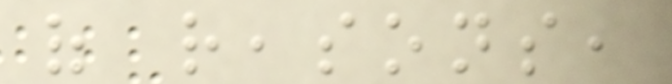of reasons,
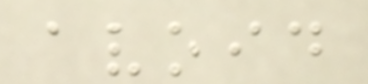avoid
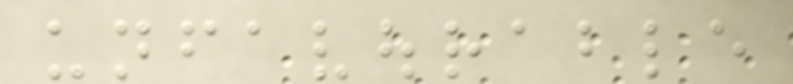unfavourable
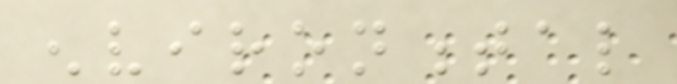environmental
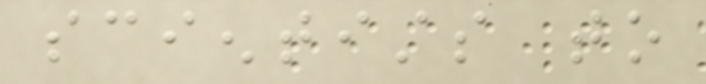scientists to
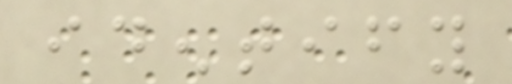identify
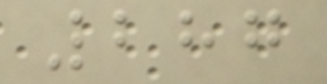287
